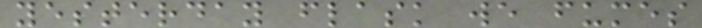yesterday flask we fumes
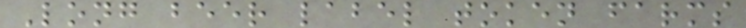Long beer label token farms
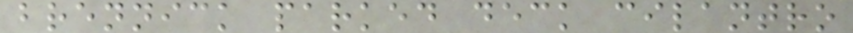brennick parked deck cilantro
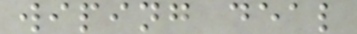wiping deal
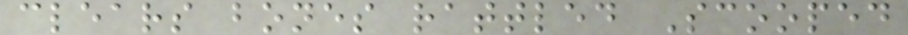clears bones rattled Scooped
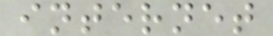internet
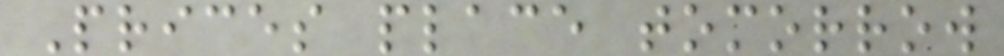Prices place tomorrow
